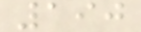190
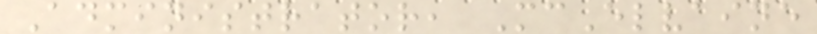Administrator, McElvaine
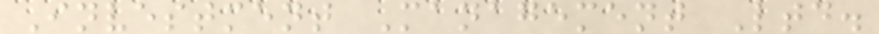Investment Management Ltd.
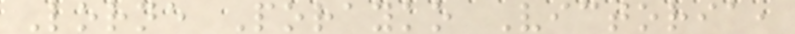Lorne Porayko Victoria,
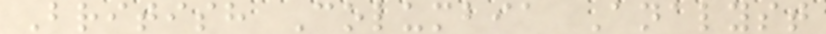British Columbia Analyst
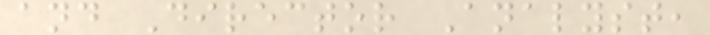and Director Analyst,
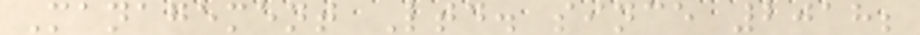Management Ltd. since 2018;
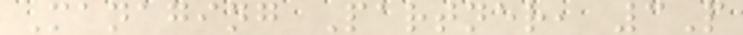Managing Partner, 3P
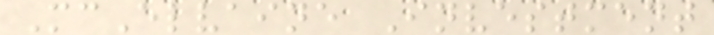McElvaine Investment
